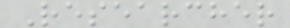Researcher
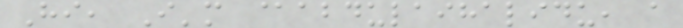Hi, I'm @abdulaihalidu, a
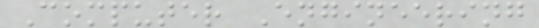Computer Engineering
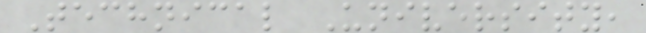Technical University,
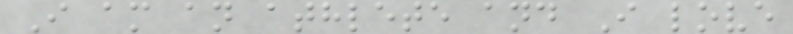I am an athlete and I love
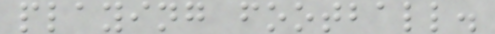playing football.
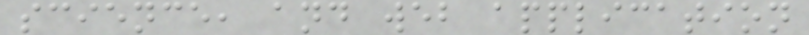science, and web application
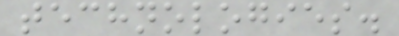technologies.
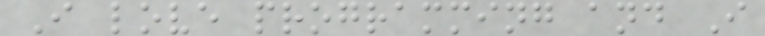I love programming and I
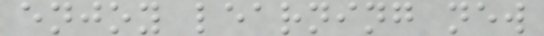enjoy learning new
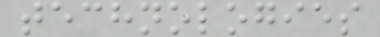technologies
